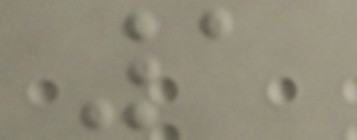1
